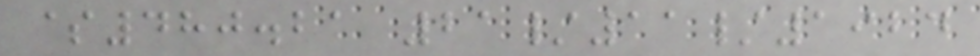$480.21 21/11/1924
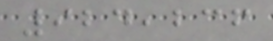924,236
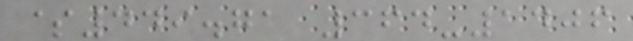$449.71 364-1406
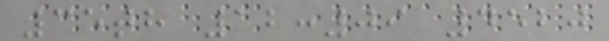35th 12:09 4520
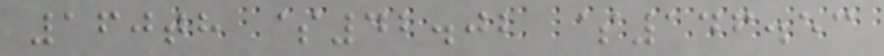160th $42.02 $146.53
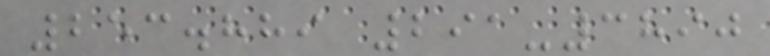253.889 291-3890
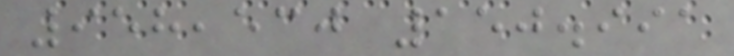958,530 150.991
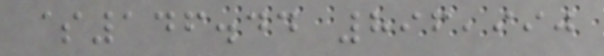$146.44 896,990
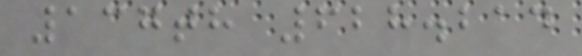137th 628.214
